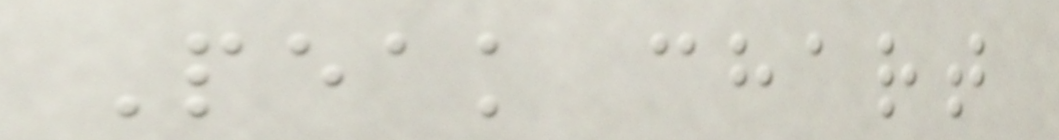Peak chart
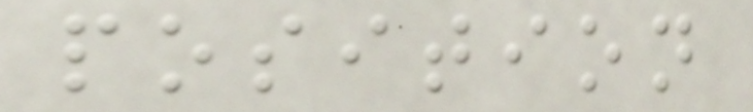position
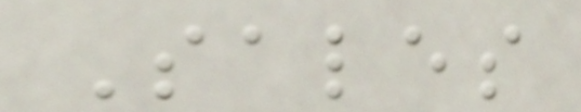Sales
